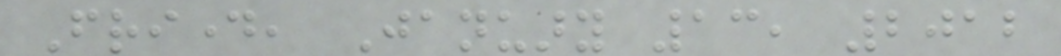Friday, January 13, 2012
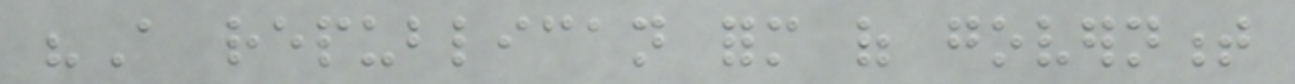"A republican form of government
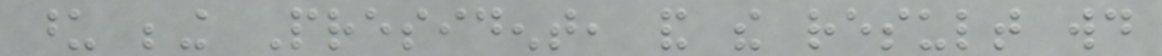upon being President, and the result would
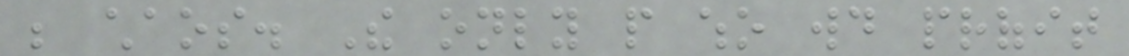be chaos. The only people who would profit
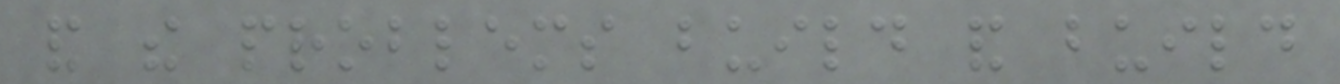and the problems build and build
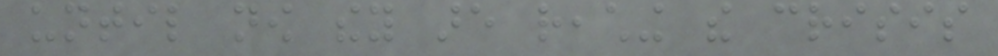until now they are reaching the crisis
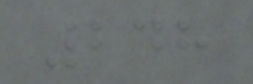248
